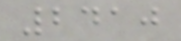2410
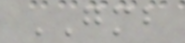GMB
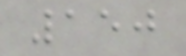150
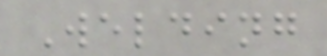Welding
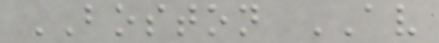BOSTON AV
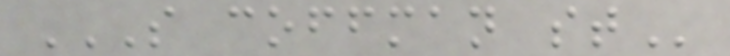S COFFMAN ST
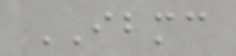IBMC
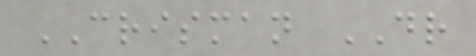CRISMAN DR
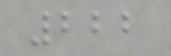222
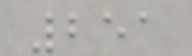251
